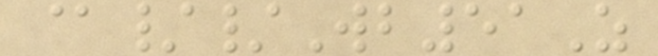@//Wb51Z
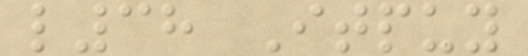l38 Itpuy
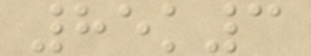85k3
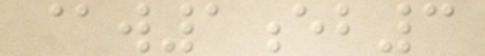@w1eb3
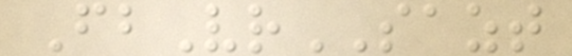FbVrSAZT
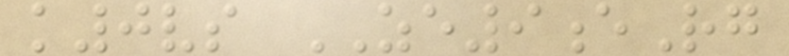k0vs ZE9eRg
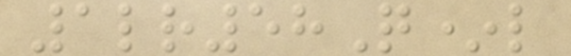1lr58Q*l
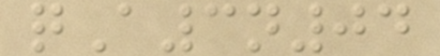qA3n04
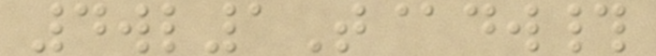4wl1T@dw#
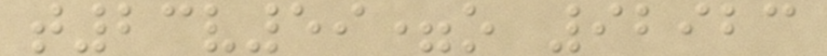t23v59=o 92923
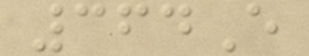364E
